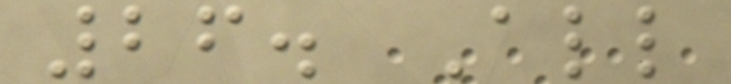26. All
